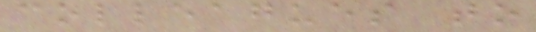colleagues to
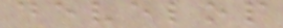develop
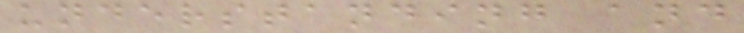understanding and
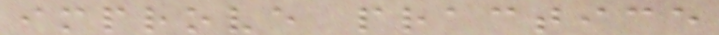improve practice
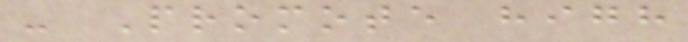- Promote high
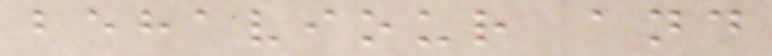behaviour and
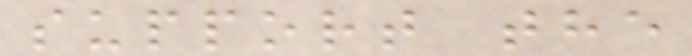support the
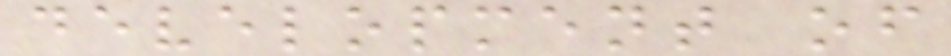development of
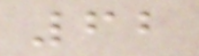62
